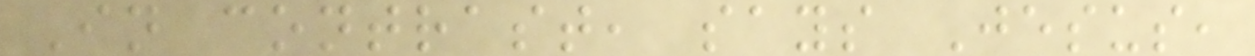In contrast, says Jesus,
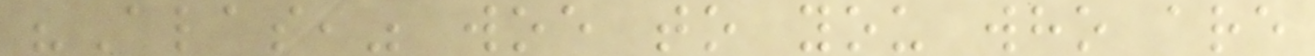"Alas," woe to you who are
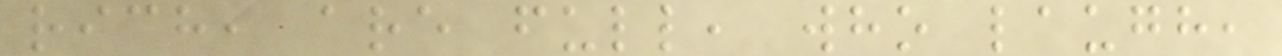rich, are full, who laugh,
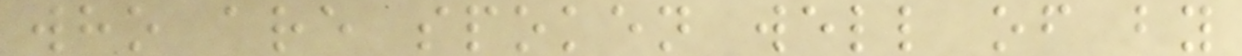who are spoken well of by
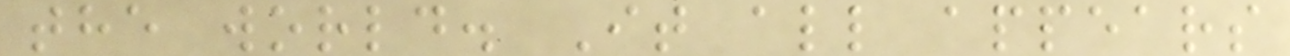the world. It all appears
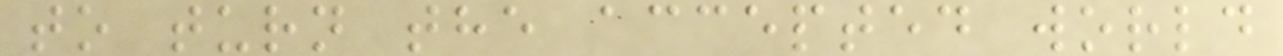to turn the accepted world
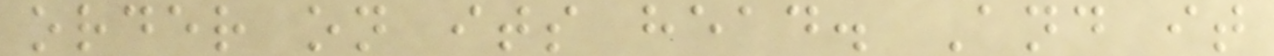order on its head. And it
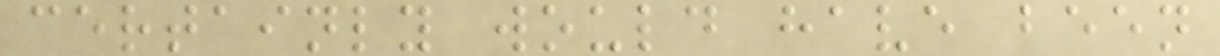certainly would have been
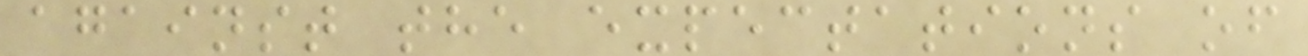against the expectations of
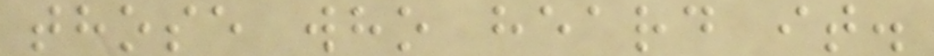those who heard it.
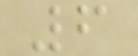6
